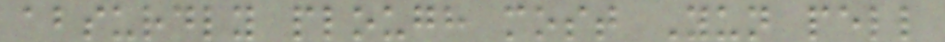absurdly plough most Yun pell
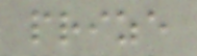prize
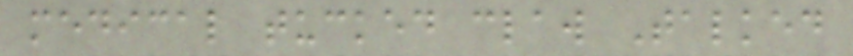medical tucked claw Talked
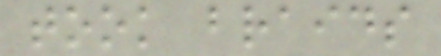took braids
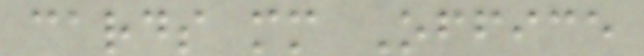cards mm Office
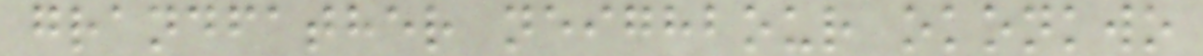grandfather neighbour okonkwo
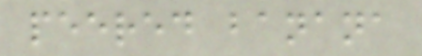peered banana
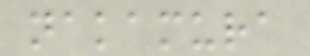nakamura
